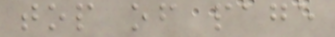top of page
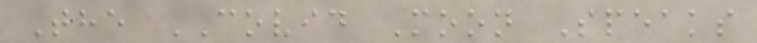The COVID Moon Speaks
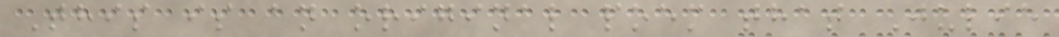This is an original poem that Julie
